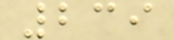239
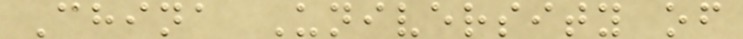China University of
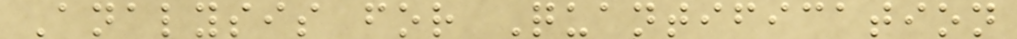Analysis for Quantification
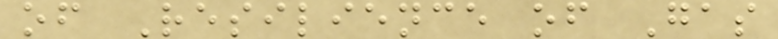of Resilience of Gas
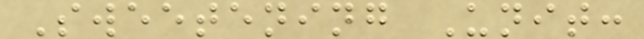Sweetening Unit:
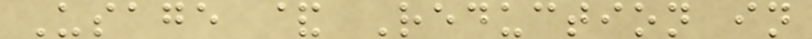Usage & Reduction in
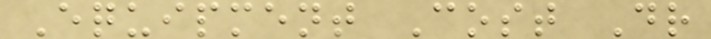Equipment Cost Dr
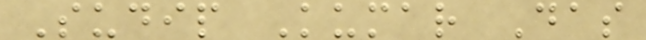Sudip Kumar Das
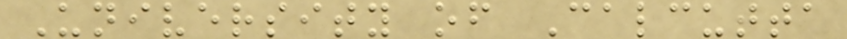University of Calcutta
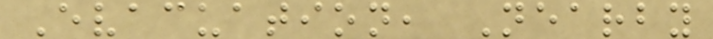Evacuation, Nearby
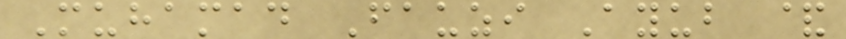Muhamad Fauzi Ayub &
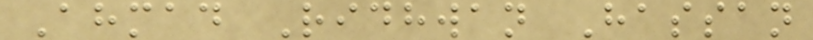Ahmad Ridhwan Hassan
